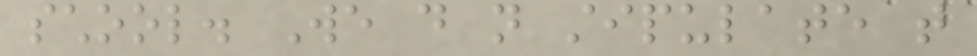school. We do not stipulate that
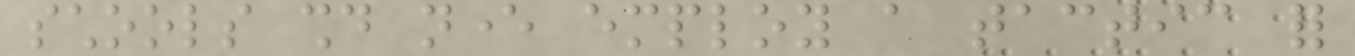schools should never employ a tactic for
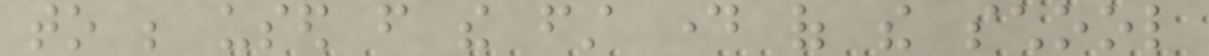to be used from the first day of the school
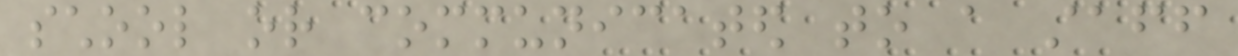school or communicated to a staff
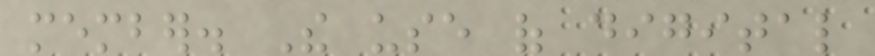member. The use of digital
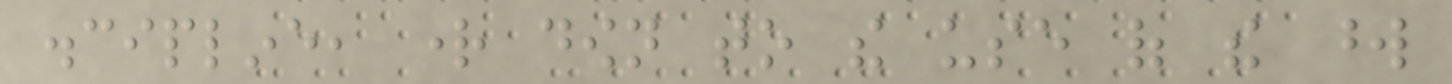discipline, right down to the use of the word
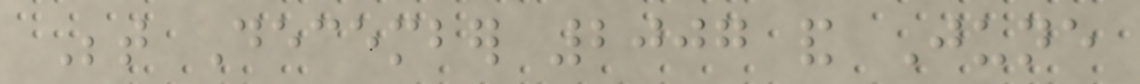Between December 2007 and June
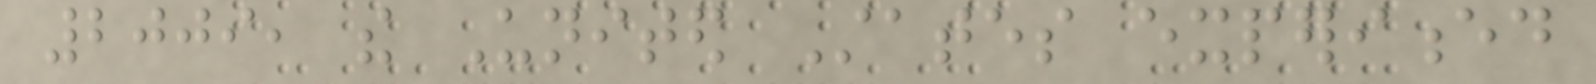2009, the United States experienced
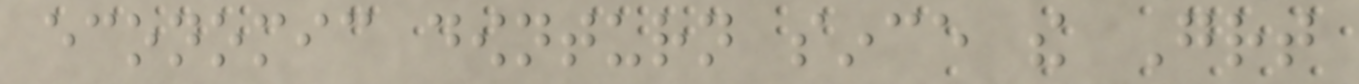economic downturn since the Great
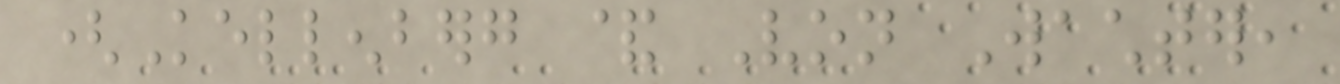(Kellenberg & Von Wachter,
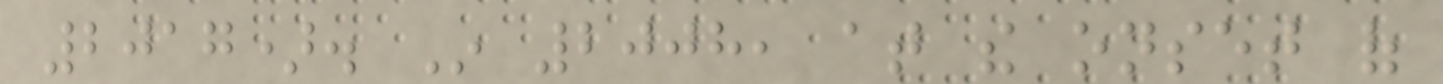2017). In 2008, at the onset of
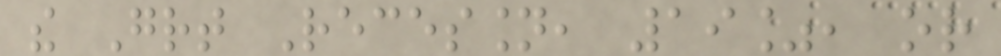the Great Recession, 19%, or
